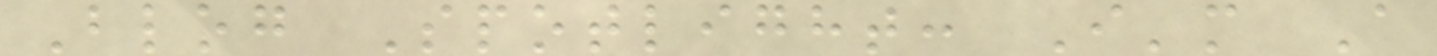Blog Spotlight: I'm A
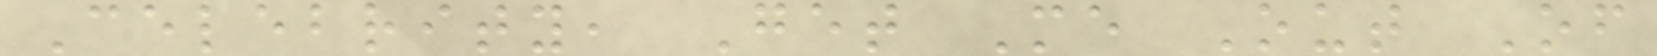Celebrity, Get Me Out Of
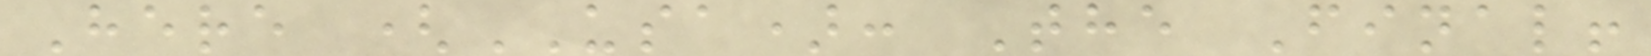Here (USA): The Final!
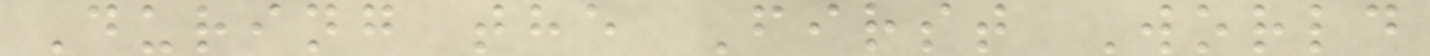During the First World
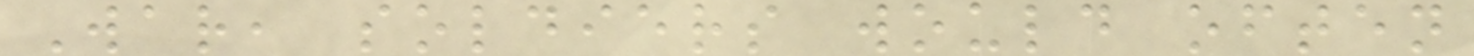War, soldiers would often
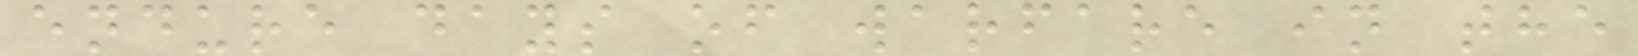endure days of warfare in the
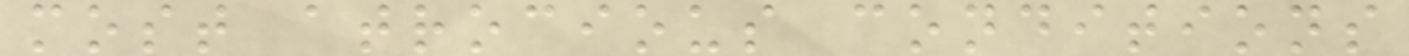most atrocious conditions
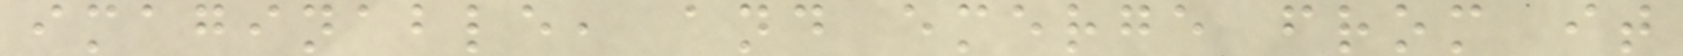imaginable, and emerge from it
